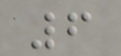6
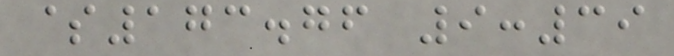$173.76 9:39
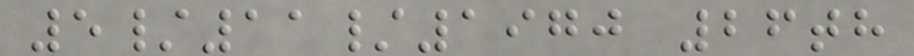5/11/1970 26th
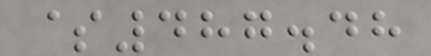$487.48
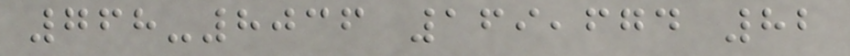768-8036 169,674 82
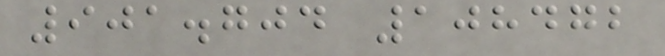901.704 108472
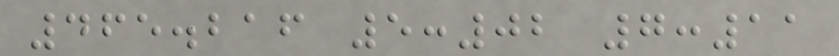465.216 5:02 7:11
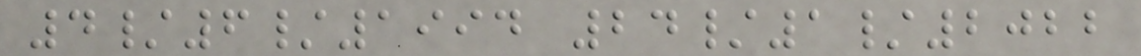4/6/1994 24/1/2022
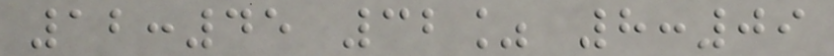12:45 32% 8:09
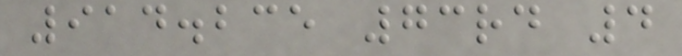914.235 73rd 4
